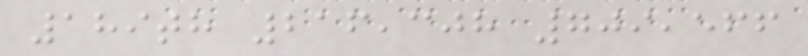189th 216,308 709,566
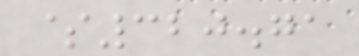$320.71
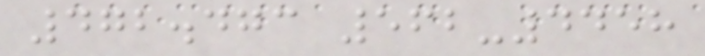472.473 562-4458
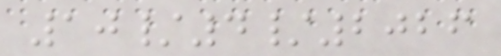10/4/2026
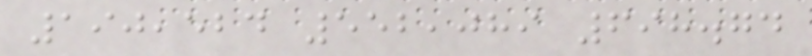190,524 552,089 698.74
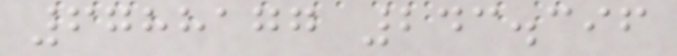6788177 243.396
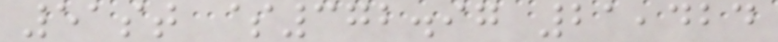51st $372.97 21,424
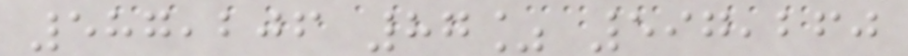587,206 87% 597,260
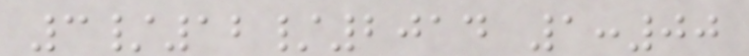3/12/2014 1:00
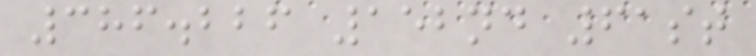386.226 152nd 61st
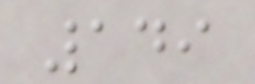149
